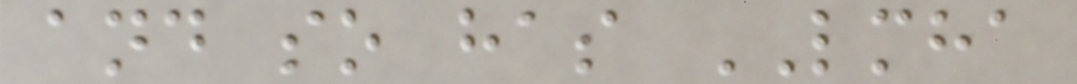and so has LMHA
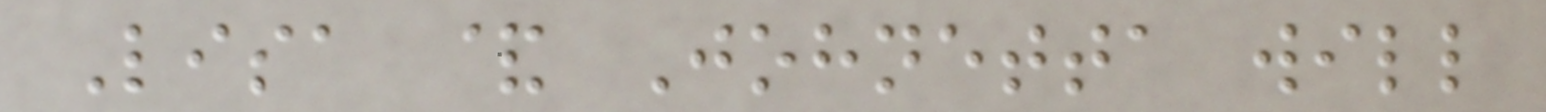Lisa & Johnetta will
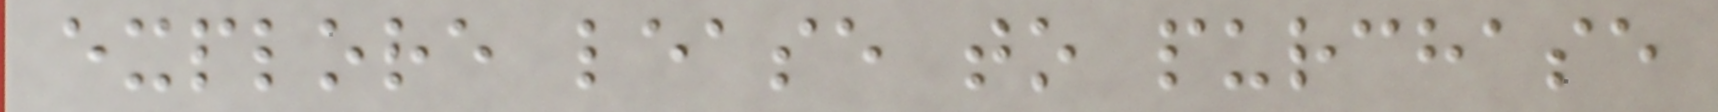explore lease to purchase
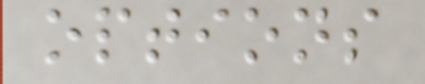options
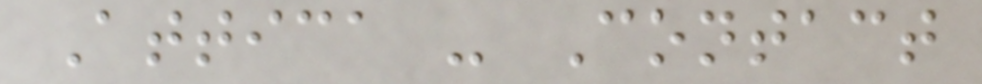Attica - Contact
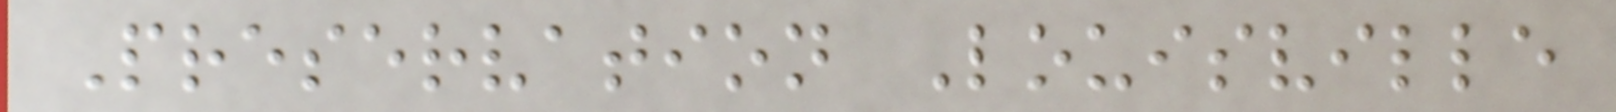Preservation Louisville
